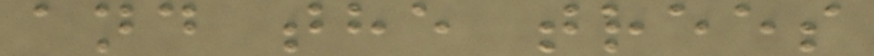and the trees
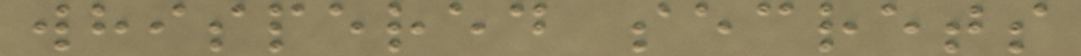whispered secrets
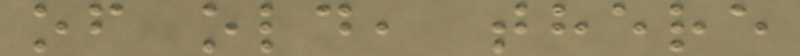of old, there
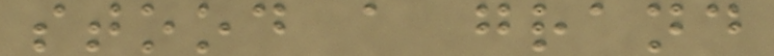stood a grand
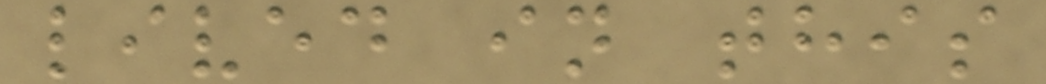lived in this
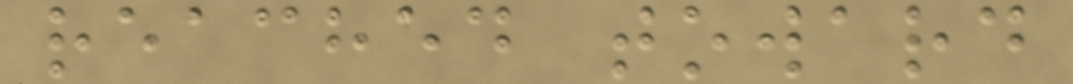reached toward
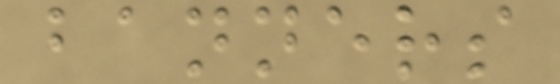banners
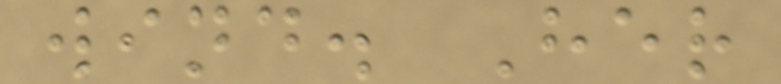wind. Her
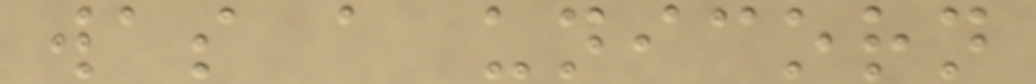was a unicorn
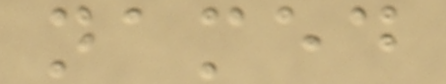named
